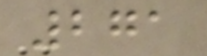271
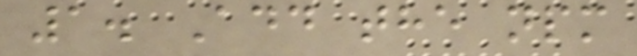1. Add the npm
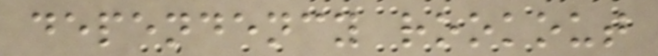dependency rookout
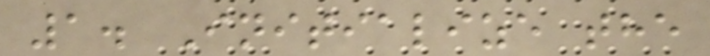1. Initialize the
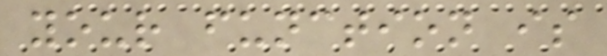your function is
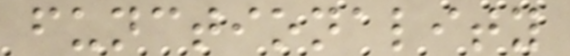functionality
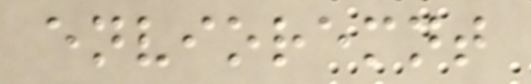envioremnt
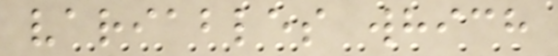variables which
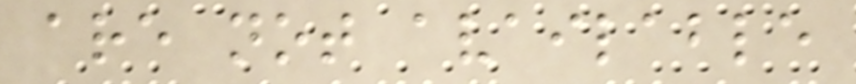are not available
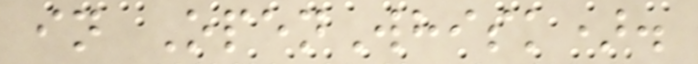in OpenWhisk).
